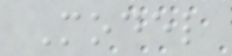Model
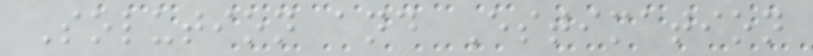Solution and Estimation
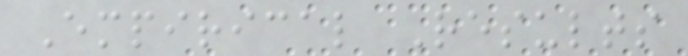Empirical Results
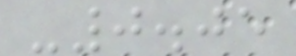-0.05
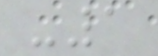-1
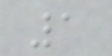1
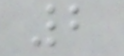2
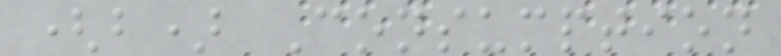(b) Consumption
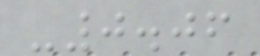-0.06
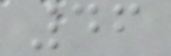46
